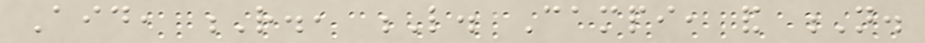Aid, R., L. Campi, and N.
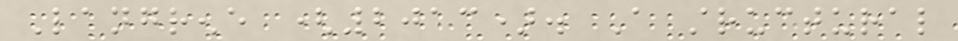Langrene (2013). A structural
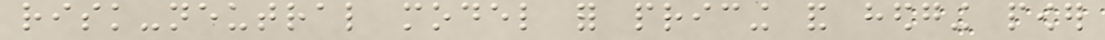risk-neutral model for pricing and hedging power
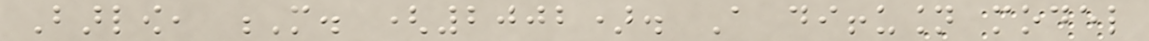Barlow, M. (2002). A diffusion model
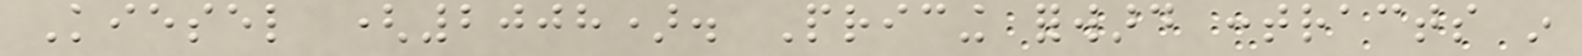Kiesel (2008). Pricing forward contracts in
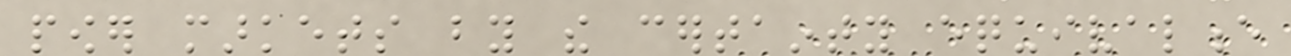power markets by the certainty equivalence
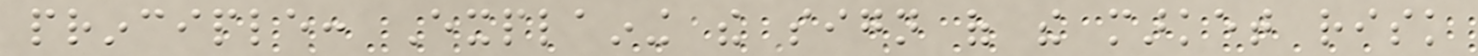principle: Explaining the sign of the market risk
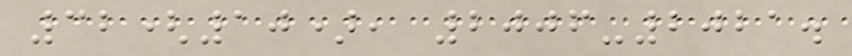32(10), 2006-2021.
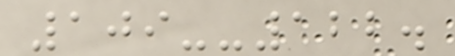109--122.
